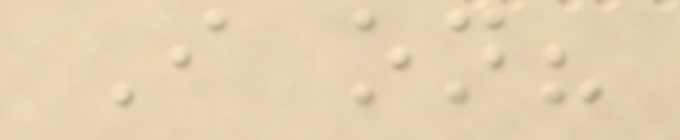I on?
